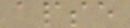apse
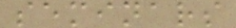seminars
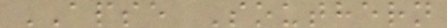APSE Southern
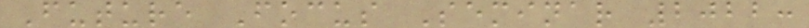Future Focus Seminar 2022:
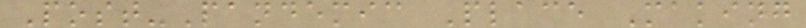Post-Pandemic Place Making
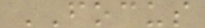FOCUS
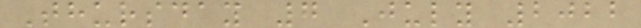Thursday 7 July 2022
